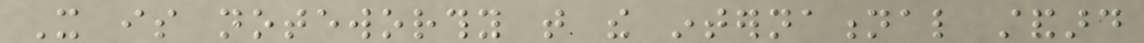It is noteworthy that the international standard
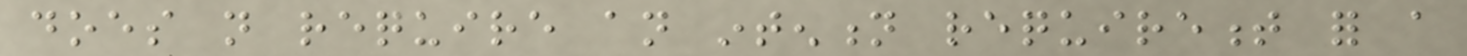does not require an intention requirement for a
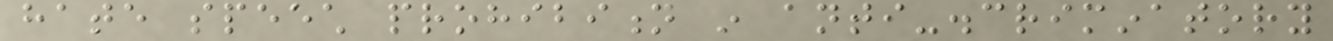hate speech prohibition in anti-discriminatory
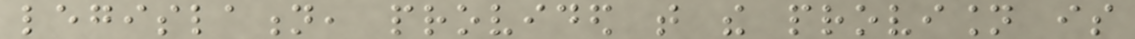legislation, provided that the provision is
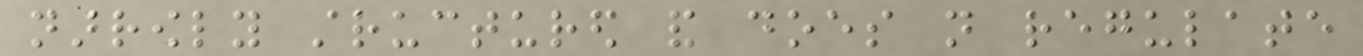narrowly structured and does not regulate
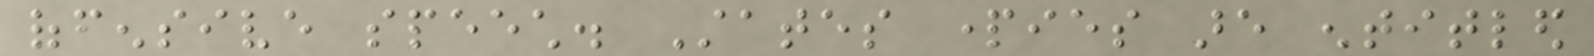offensive speech. States parties are entitled
